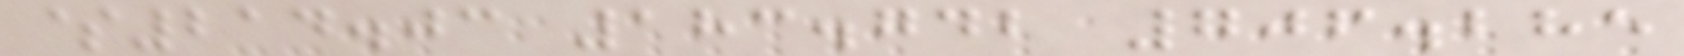$214.03 183.742 706.285
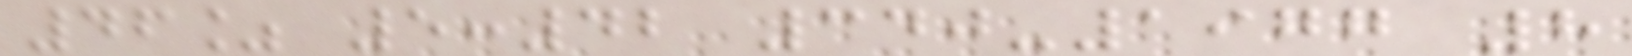46% 5:42 340-1977 8
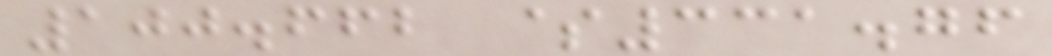100.662 $331.76
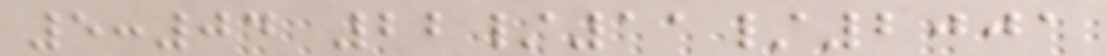5:04 22/11/2001
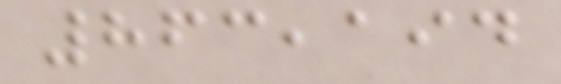863,194
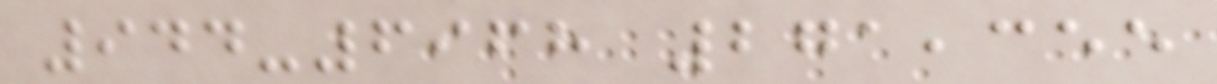944-6968 271,355
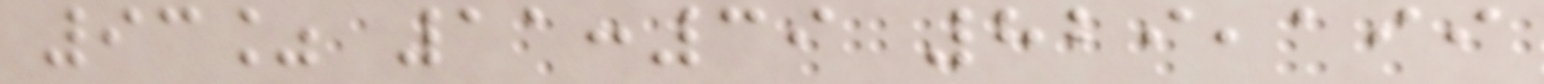93% 11:39 829,199
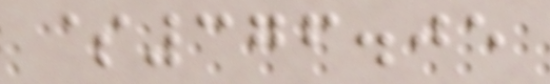$376.05
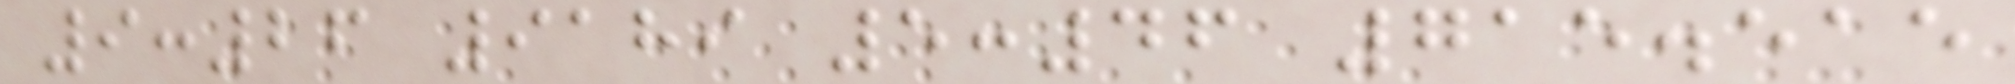9:26 9189 5:46 715.515
